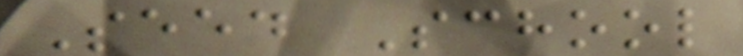Seed School
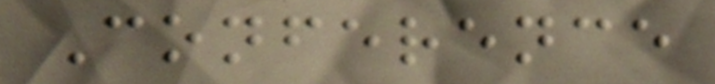Conference
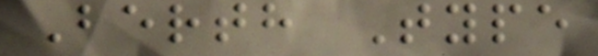Berth Type
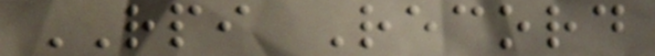RPI Record
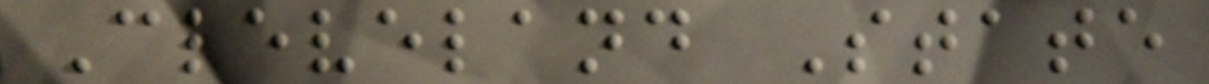Cleveland State
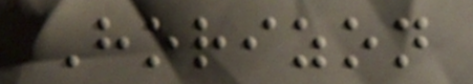Horizon
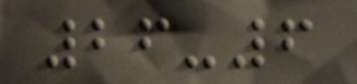26-6
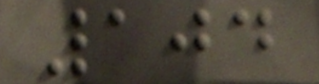104
